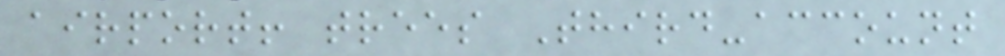airport! trees Third-account
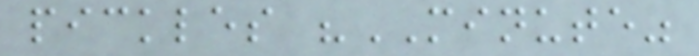pickles "MINUTE"
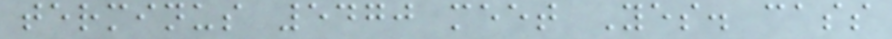terminus 5470 meet Yes. cass
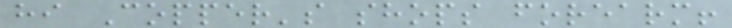hi Copper's shops forearm!
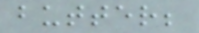butter;
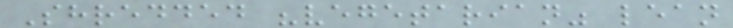Shredded "vegetarian" lean
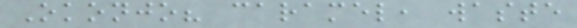Okonjo? caramel, waste
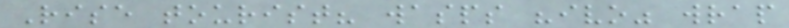Rise tourist? wasps "ivo" wrap
